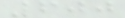600
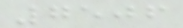7506
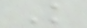K
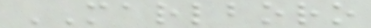MARLBORO
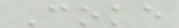Coke
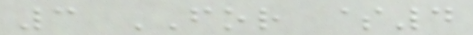3 FOR $4
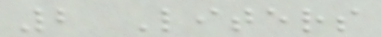2 Liters
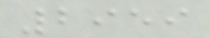2959
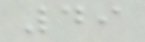49
